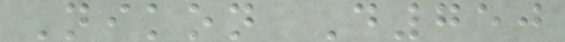Nikon D750
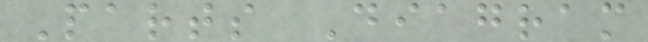Parts Diagram
